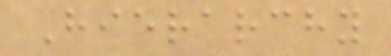Hierarchy
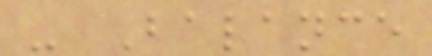- Balance
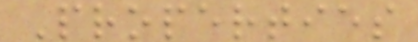Properties
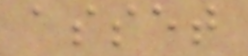asset
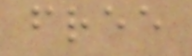free
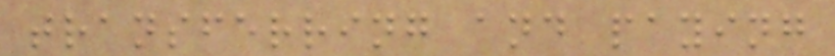transferring and paying
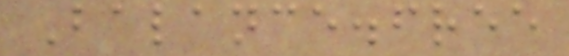Balance.free
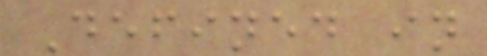Defined in
